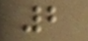2
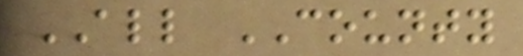ALL COUNTY
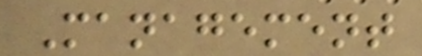Management
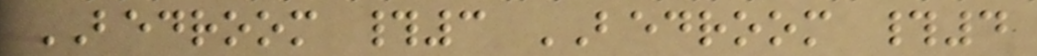BEDROOM #3 BEDROOM #4
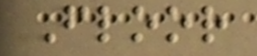Floor
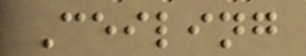Ceiling
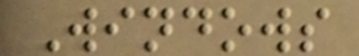Windows
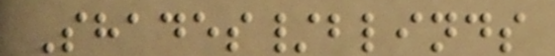Shades/blinds
